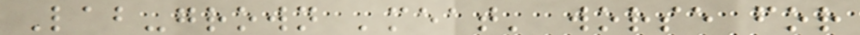Lab-grown 'meat' worse for
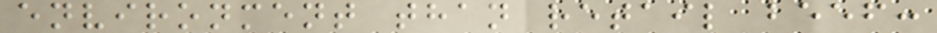environment than retail beef:
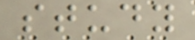study
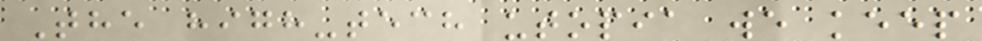The high-tech utopia we keep
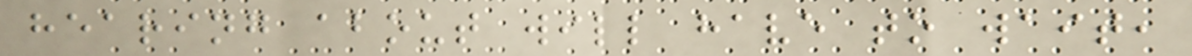hearing about will have to wait,
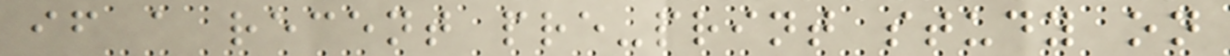if a recent pre-print study on
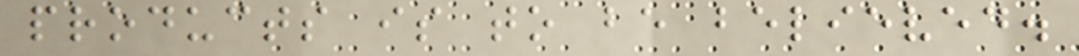products is to be believed.
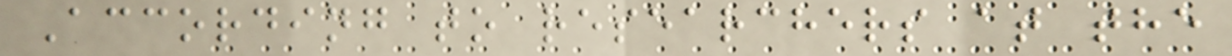According to researchers at the
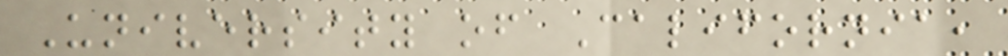University of California,
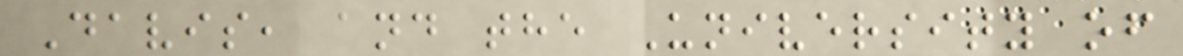Davis, and the University of
